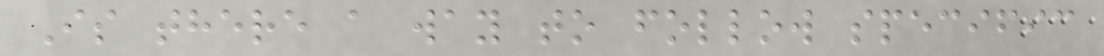Is there a way to follow specific
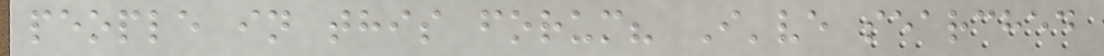people in this forum? I've searched
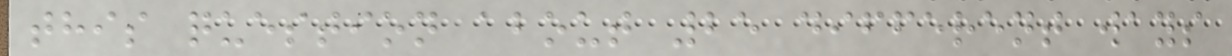this question about 25 different ways
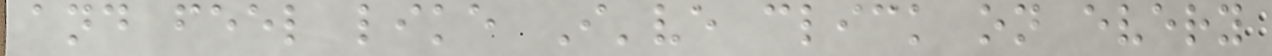and feel like I've click on every
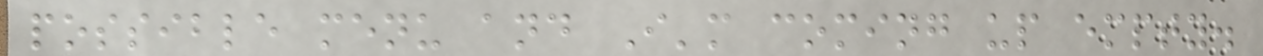possible menu and I'm coming up empty.
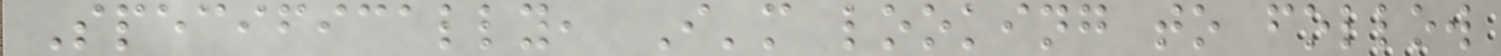Specifically, I'm looking to follow
